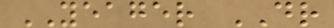YEAGER DR
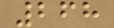268
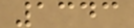1343
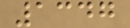1347
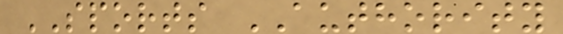SPORTS AUTHORITY
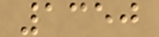1350
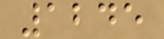1245
